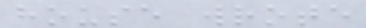house wrote
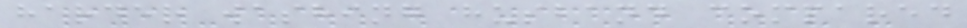harder washing husband compared
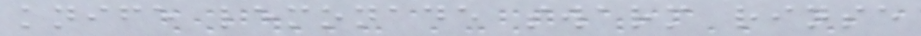knife lemonade swarm rinse
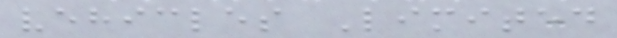vehicles Limited
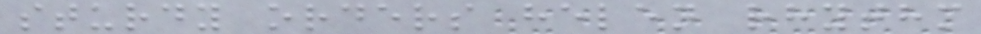sturdy orders helen rhythm
